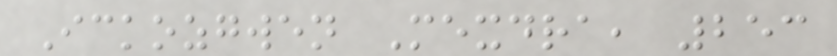Ickozgwen Mexdra, 253
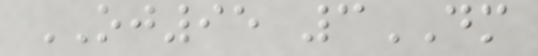OJ95 3DM
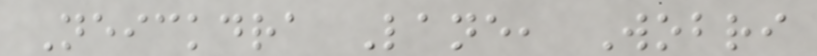Neickdra Lane, Wobri
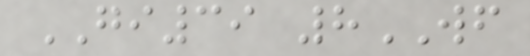GI39 8WF
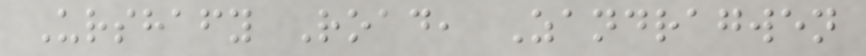Urshafy Road, Zandragwen
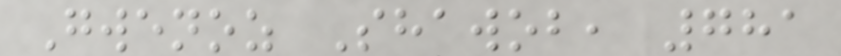Gwenoz Shawob, 781
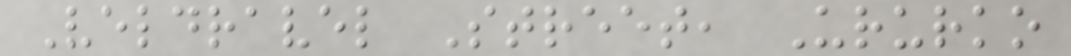Veldravel Street, Ururko
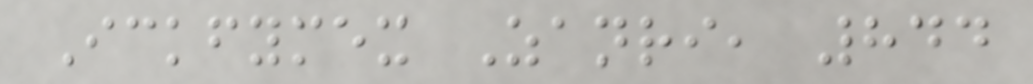Ickfymex Zanri, 844
